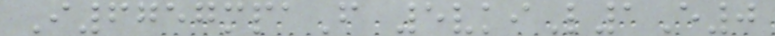I6757mpaF 5vkiL1E0
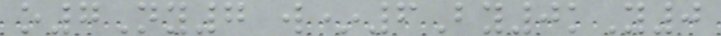o7Ny7 w*6By0kY0
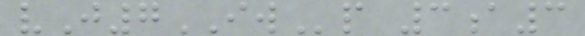vJ7IWp 3a3
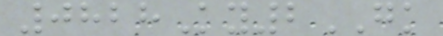0828Ky2GK
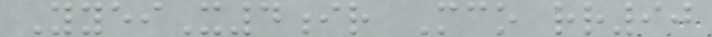YyeiX4ir Mco rr90
